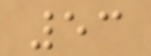53
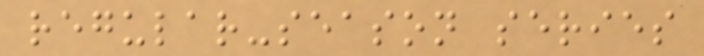regular-season series
